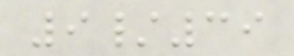9/39
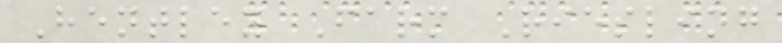Hentley Farm Riesling
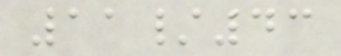11/43
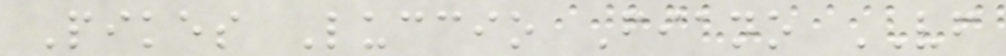Pikes Luccio Fiano VF
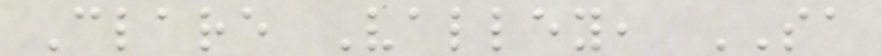Clare Valley, SA
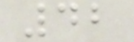42
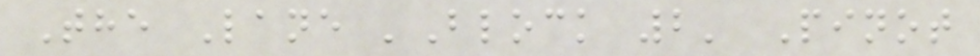The Lane 'Block 2' Pinot
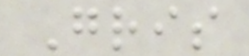Gris
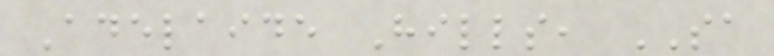Adelaide Hills, SA
